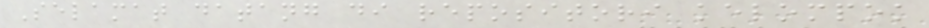Selamat datang di repositori kelompok
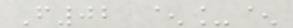F02 ^_^
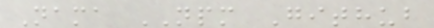Nama NPM Github
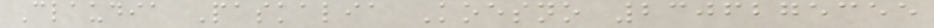Claudia Paskalia Koesno 2306275355
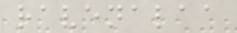ravenalaa
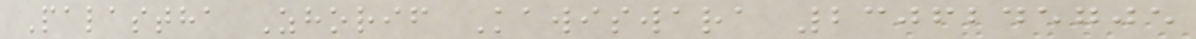Palastha Zhorif Kawiswara 2306245705
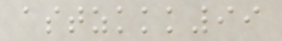astzkkk99
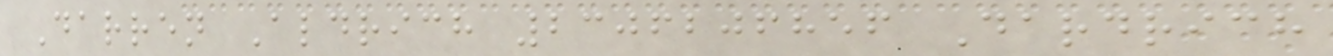Darren Aldrich 2306206856 Dardrich
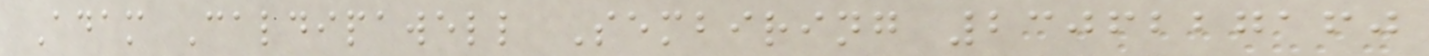Adam Caldipawell Sembiring 2306227160
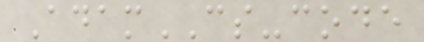AdamCS-code
